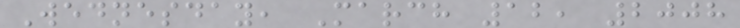Wednesday, March 12, 2008
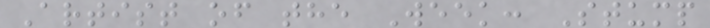Artist of the Week: Stump
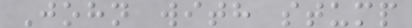John with stump
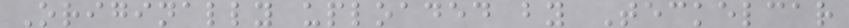Originally uploaded by Teckelcar
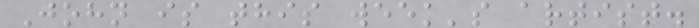John is this week's artist.
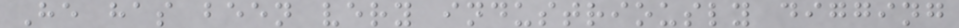He has been very industriously digging
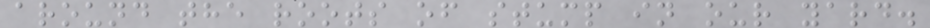around the roots of stump in our yard.
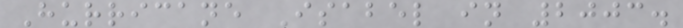Hurricane Isabel in 2003.
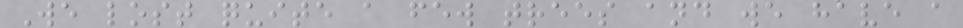We lost quite a few trees and we have a
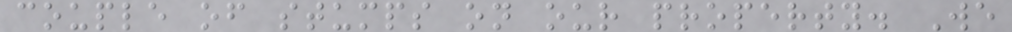couple of stumps on our property. We
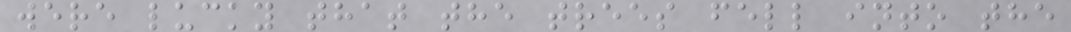were lucky that the trees fell into the
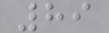89
